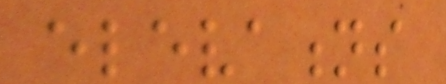elevations
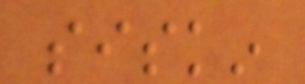siskin
